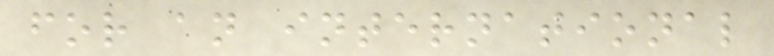for an international
